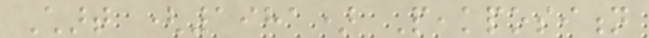Chart (1981) Peakposition
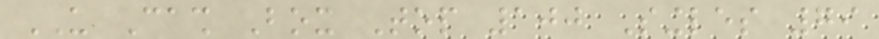US Cash Box Top 100 Singles 79
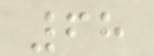68
